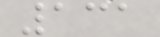131
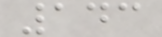143
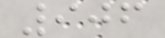906
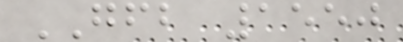GFB 1550
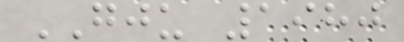GJU 1980
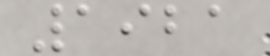1921
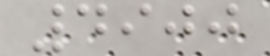4900
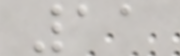11
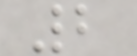2
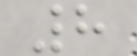8
